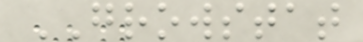GROWSTAT
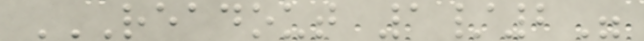READOUT 1/2"
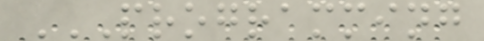PROGRAMMING
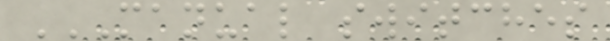MANUAL SWITCHES
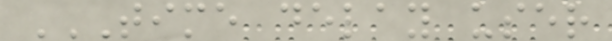TIME DELAY USER
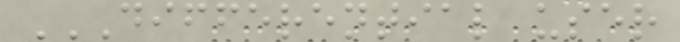DIFFERENTIAL USER
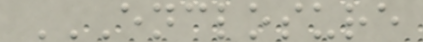ENCLOSURE
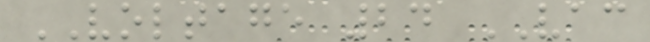VOLTAGE 24 VAC
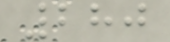280
